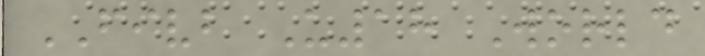FIVB U18 World
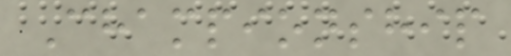Championship
